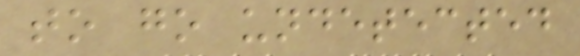to go undetected
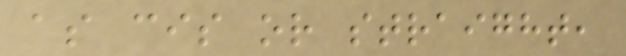as cis or straight,
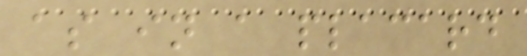as in a placard
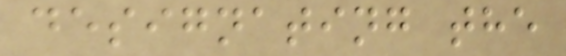designating the
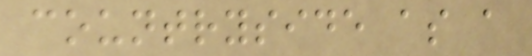countryside as a
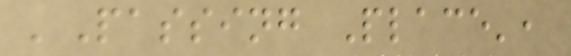'Passing Place',
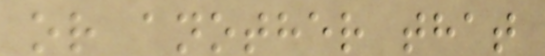or another that
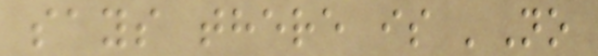says there is 'No
